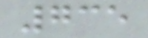735
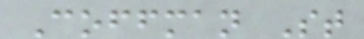Coffman St
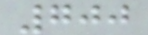700
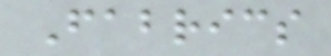Fabrics
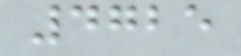4725
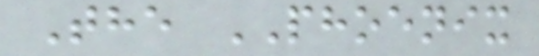The PHOENIX
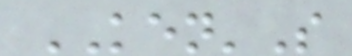KEN'S
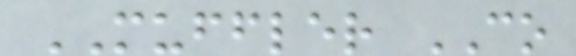MUFFLER CO
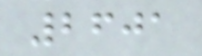2601
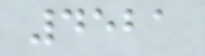4521
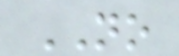NO
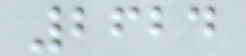2624
